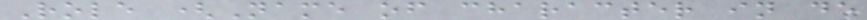Role (Name of character in de
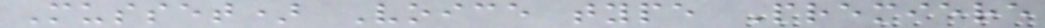Musset) Voice type Premiere
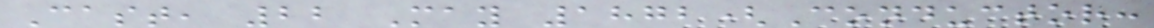Cast, 22 May 1872(Conductor:
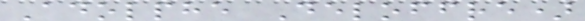Adolphe Deloffre)
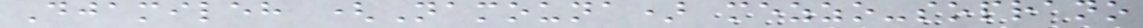Djamileh (Namouna) mezzo-soprano
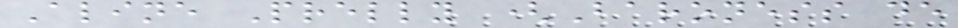Aline Prelly (Baroness de
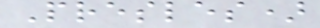Presles)
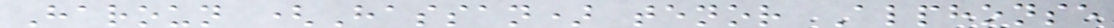Haroun (Hassan) tenor Alphonse
